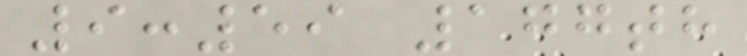9:59 177th
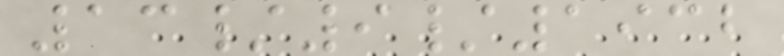13/9/1932
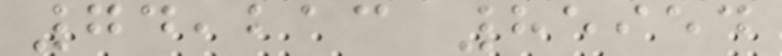74,213 85954
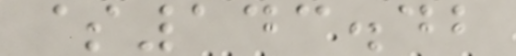$143.42
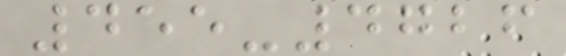455-4726
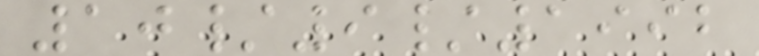10/9/1992
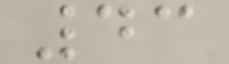43
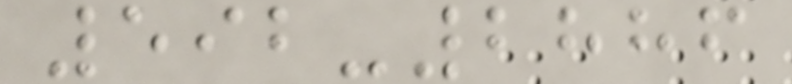592-2886
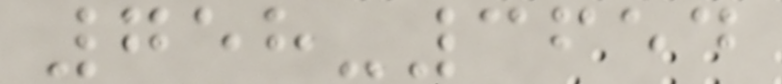758-3654
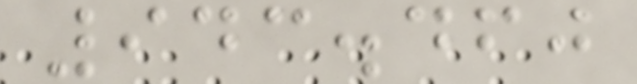943.460
